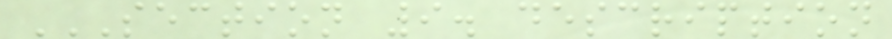SECTION 9. DESCRIPTION
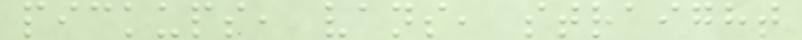pickups, vans, straight
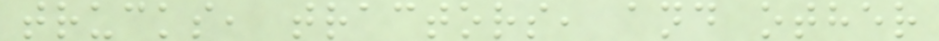trucks, tractors, and other
